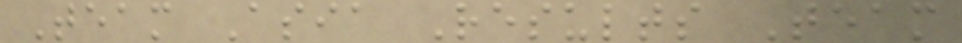Team Asia Results Team
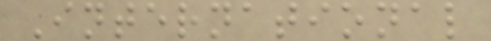International
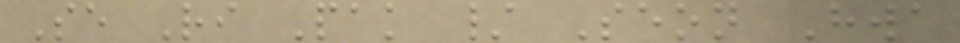Se Ri Pak / Seon Hwa
